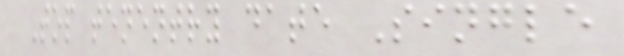Top tenentry date Single
